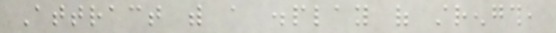Attract with a display of strength,
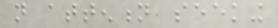not attention seeking
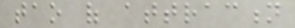tao of attraction
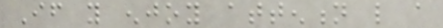If you enjoy attention like a
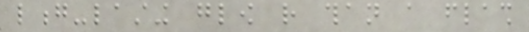long-lasting glow rather than a flash
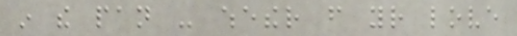in the pan - whether from your love
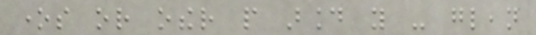ones or other people around you - glean
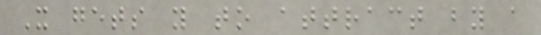It gets you to attract by a
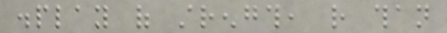display of strength, rather than
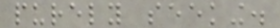purely seeking.
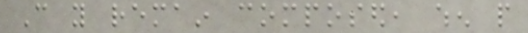Can you remain composed, when people
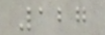127
